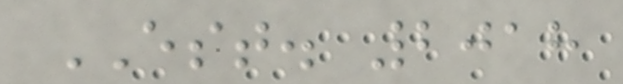EST. 2018
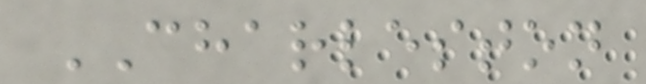CHARLESTON
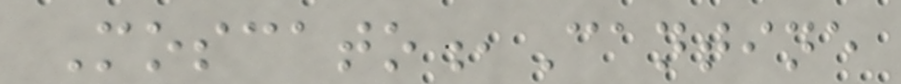Moscato,Cantine
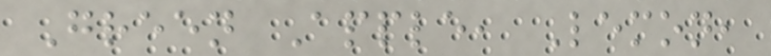Green Apple, Lemon,
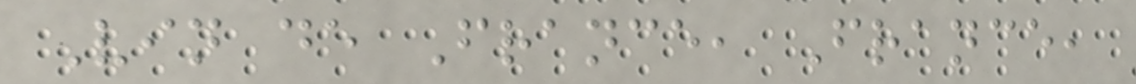Vin de France, France,
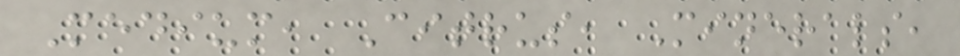Medium, Citrus, Minerals,
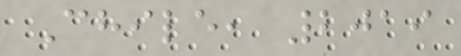Chile, 2019
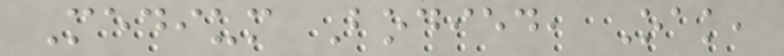Medium Bodied, Oak,
